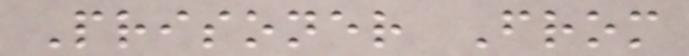Prisoner From
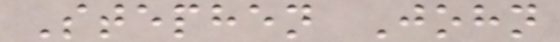Stephen John
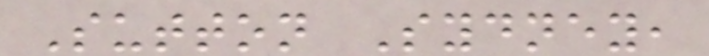Sutton Sydney,
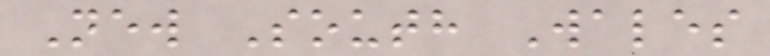New South Wales
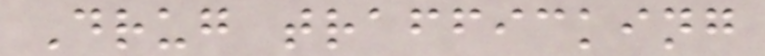Drug trafficking
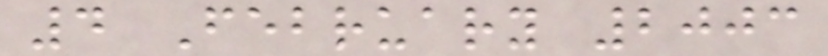4 February 2003
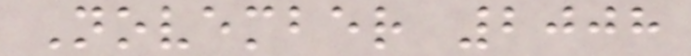November 2008
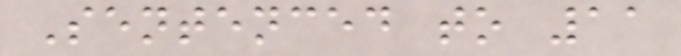Sentenced to 11
